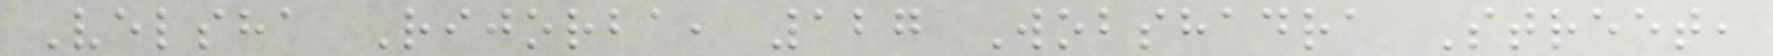Velsha Rijorba, 127 Wobshadra Street,
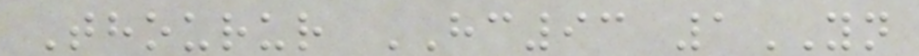Thourur HC93 1YN
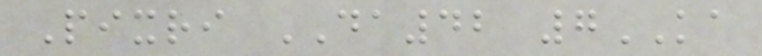Pixri DA42 7KA
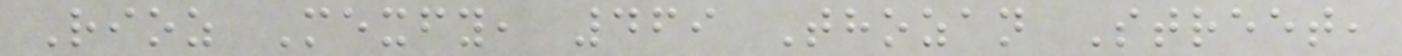Rioz Mexfy, 469 Thozan Street,
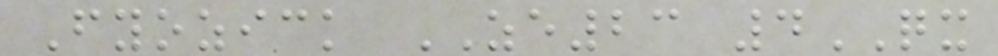Fyozick ZE23 4QX
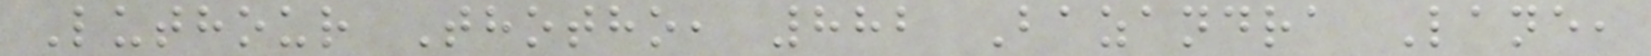Luthour Thotho, 882 Bazandra Lane,
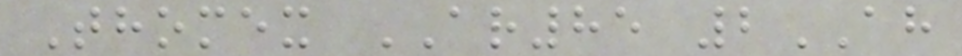Thomex AR85 2AH
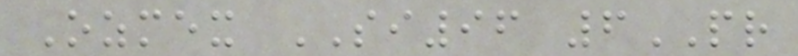Ozmex SI96 6PR
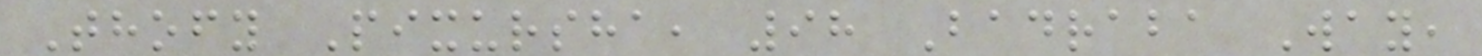Thofy Pixursha, 98 Badraba Way,
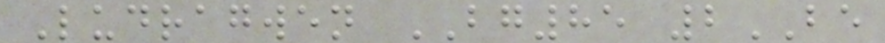Ludragwen BG85 2BE
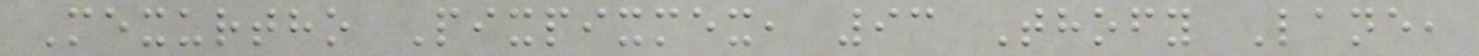Mexurtho Pixpixmex, 93 Thofy Lane,
